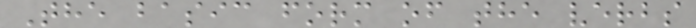The basic form of the verbs
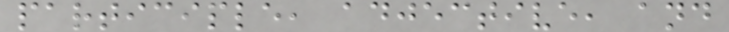participle, adjective, and
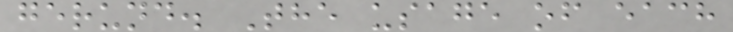gerund. The usage of each
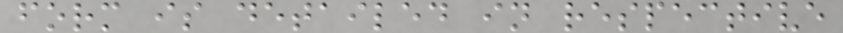form is detailed in respective
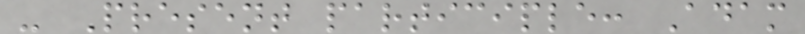- Present participle: Adam
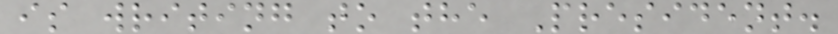is writing to the President.
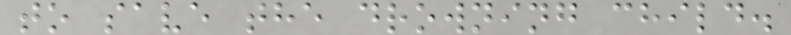to save the drowning child.
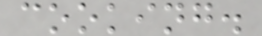cooking.
